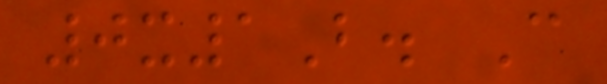0x1B. C
